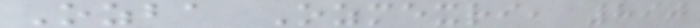Ozba Ozmexri, 890
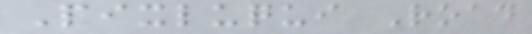Pixluqui Road
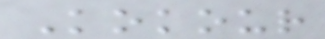Kokour
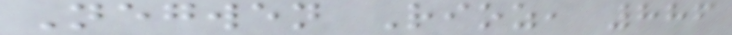Negwen Rioz, 886
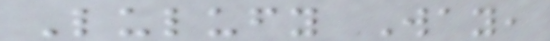Lulufy Way,
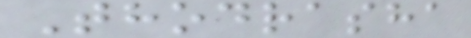Thodrasha
